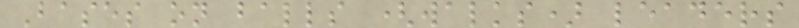Bases on balls (walks) leaders
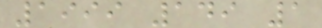1999 149 1
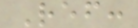Ref:
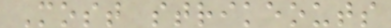Most strikeouts
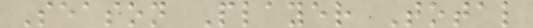Season Player Total
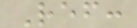Ref:
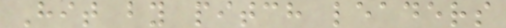Hit by pitch leaders
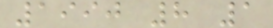1990 8 1
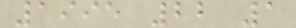1995 22 1
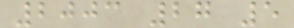2003 27 5
